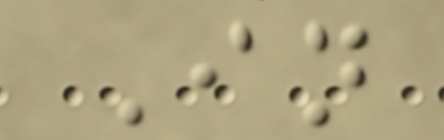In
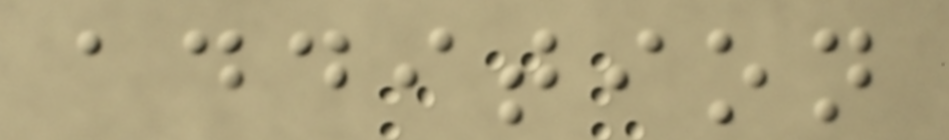addition
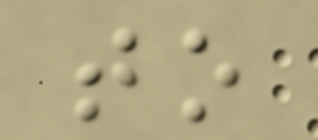to
